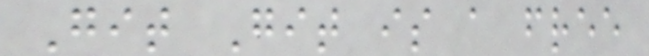Git Git is a free
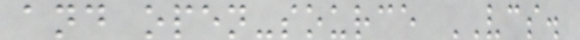and open-source VCS.
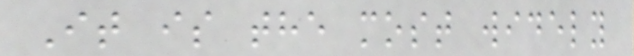It is the most widely
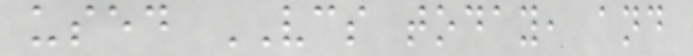used VCS today, and
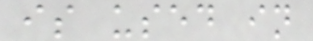is used in
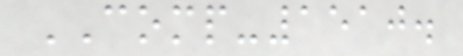COMP-1510.
